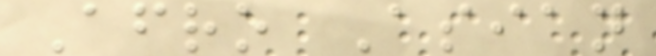Afro Asian
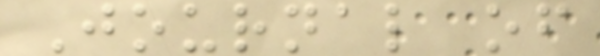Journal of
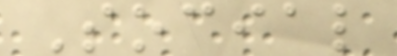Social
